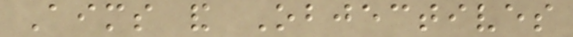Aims and Objectives
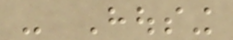- Housing
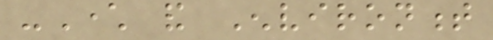-Character and Environment
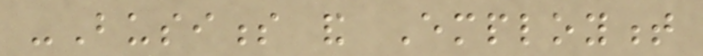-Business and Employment
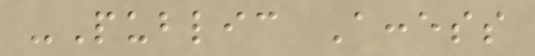-Public Access
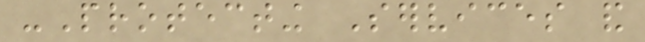-Protecting Services and
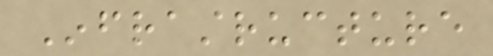Infrastructure
